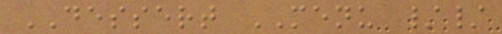DESSERT MENU //
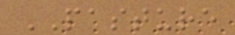PASTURE
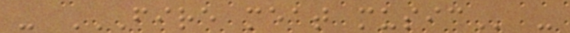- FIRE MEAT MUSIC -
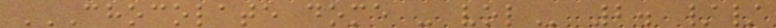CHOCOLATE DOME - VOL 2. //
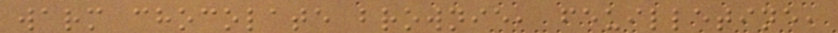warm chocolate brownie, feuilletine,
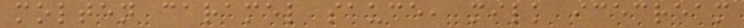molten caramel sauce, milk icecream
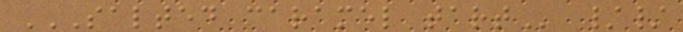SALTED CARAMEL TART //
